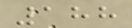188
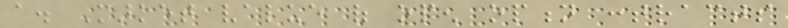a. Market value of open option contracts
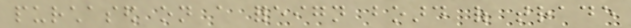purchased on a foreign board of trade
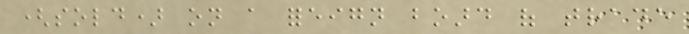(sold) on a foreign board of trade
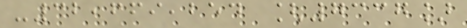-32,669,254 [7337]
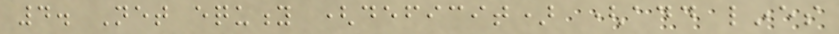4. Net equity (deficit) (add lines
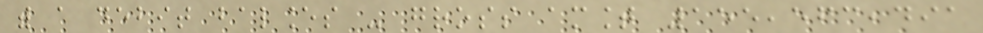with a debit balances - gross amount 155,563,491
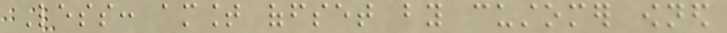Less: amount offset by customer owned
